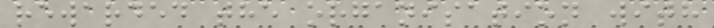rewarded the organisation with
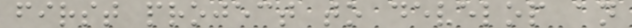first project to develop an
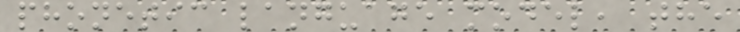phonetic language model, the
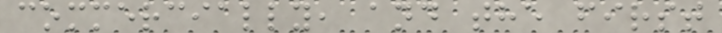commercially, and the first
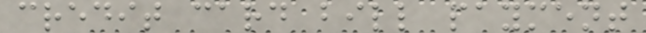credit card bill payment
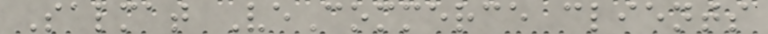Salmat VeCommerce clients
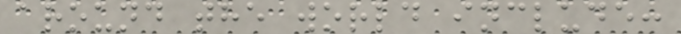around the world include:
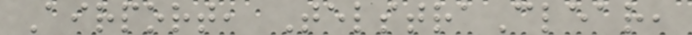Airport, TelstraClear,
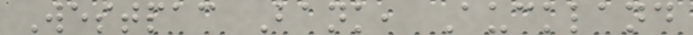Westpac Bank, Auckland
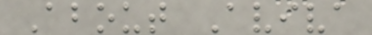About Aviva
